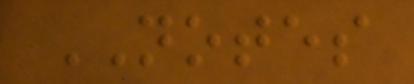NOTES
